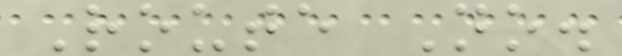Route No.
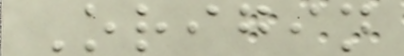Origin
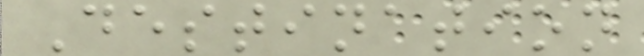Destination
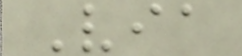Via
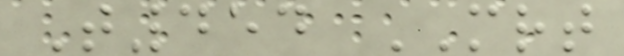T454 MRT
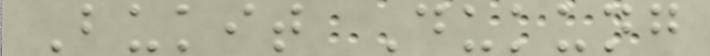Bukit Dukung
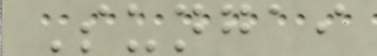Sungai
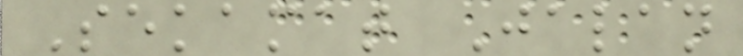Sekamat Jalan
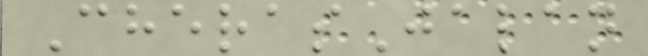CherasJalan
